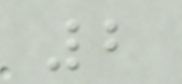2
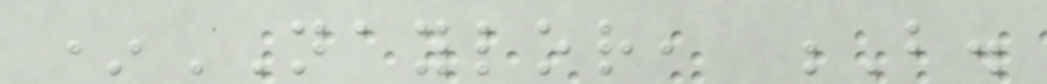*NAYLOR, B.
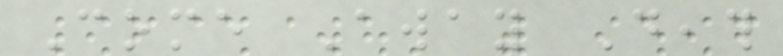Come Away Death
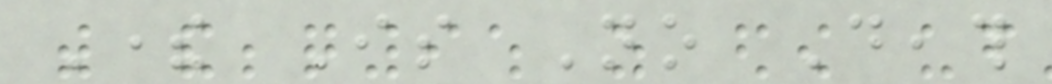There Is No Death
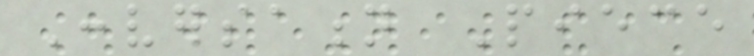Conversation Piece
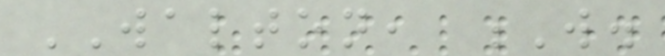WALTON, W.
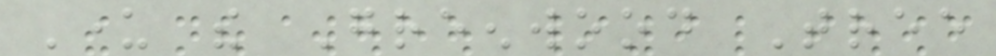Under the Greenwood Tree
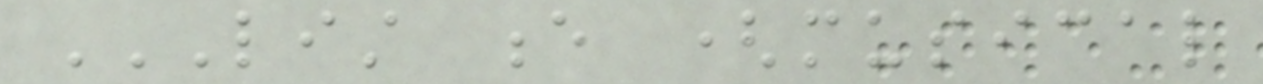LIST E (MUSICAL
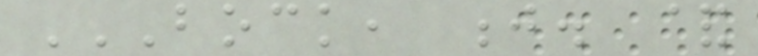BOCK, J. &
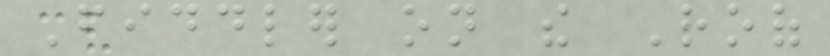Fiddler on the Roof
